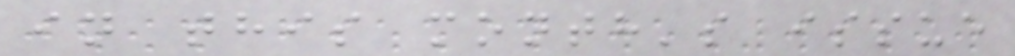in this month's issue
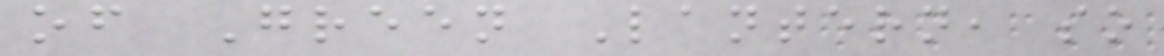of Green Lantern, so
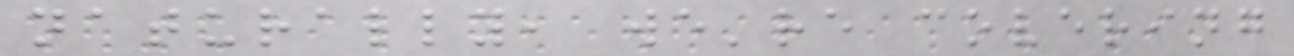naturally, we're covering
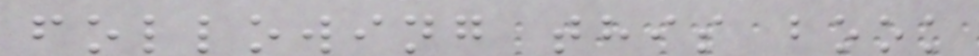following this book
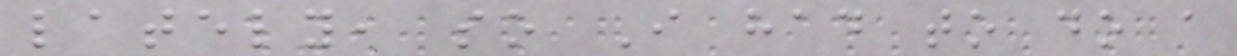lately, so I had to do a
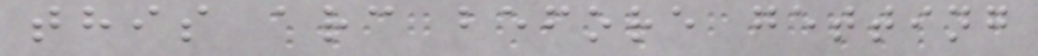this arc before getting
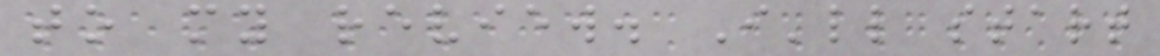to my review. I'll start
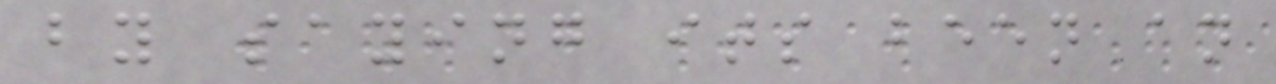by saying its been an
